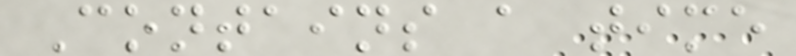Contains a time
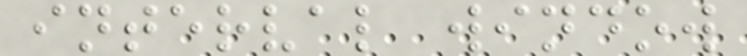interval window
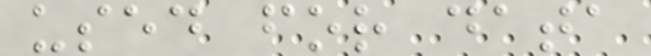used for data
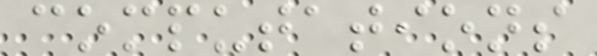computations
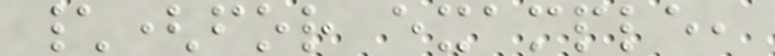\(for example,
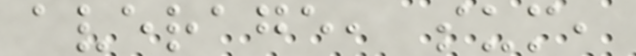average, sum,
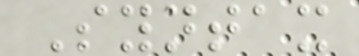Syntax
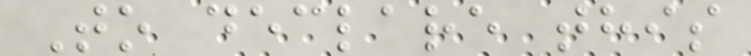To declare this
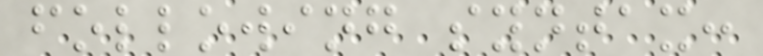following syntax:
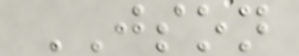JSON
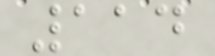114
